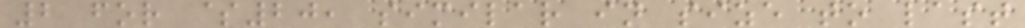2 for $20, similar in size to last
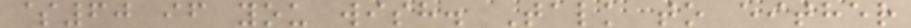$60 if you wish. Talk to either
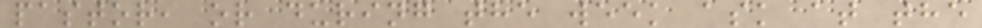pastor, or during the week ask at the
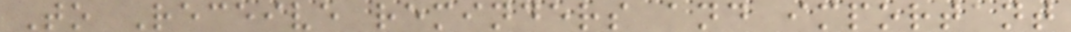To Receive reminders and important
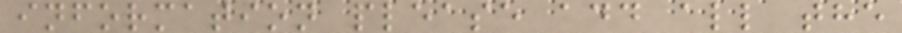information please add all the
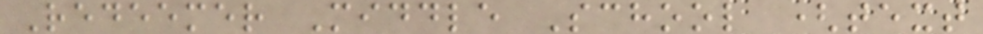Redeemer Middle School (text
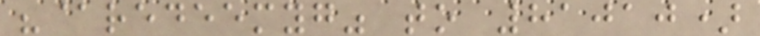"@redeemyg" to 81010)
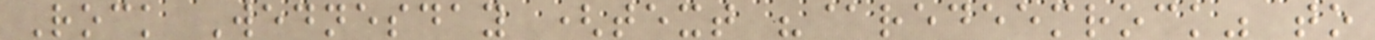Rock Wednesday (text "@redeemrock" to
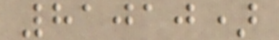81010)
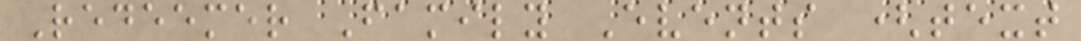Redeemer Family Events (text
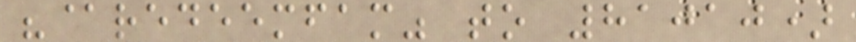"@redeemfam" to 81010)
